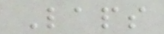Laps
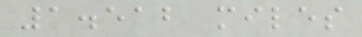1.512 miles
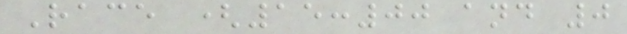Race (15:00 and 0
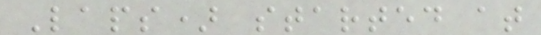Laps) started at
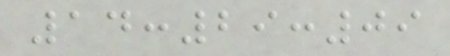14:29:09
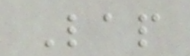Lap
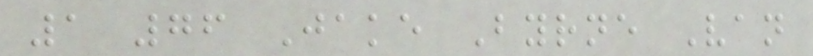1 76 Jake Byrne Van
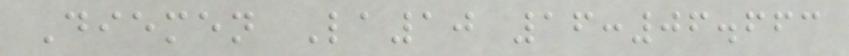Diemen La10 16:06.663
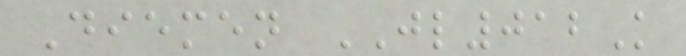Diemen JL012K
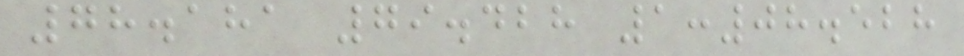78.181 79.428 1:08.528
